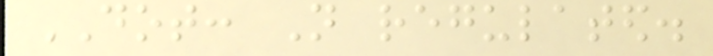DOT: Not regulated.
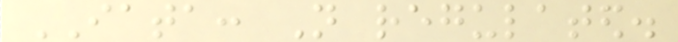IATA: Not regulated.
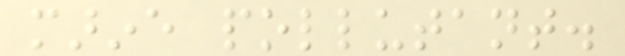marine pollutant.
